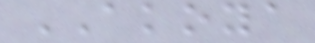AKOYA
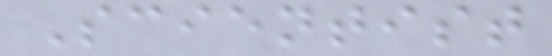Scientist
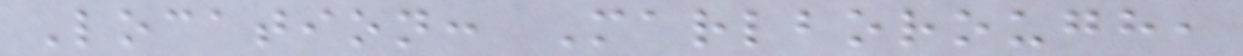Location: Marlborough,
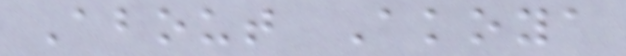About Akoya
